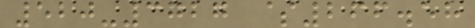520-3727 $266.58
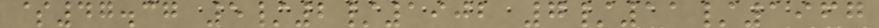$47.37 5/2/1902 7/11/1967
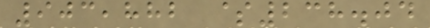903,882 $238.04
